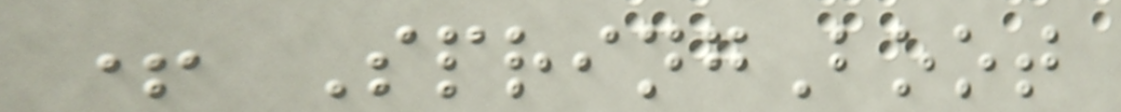+ SpringBoot
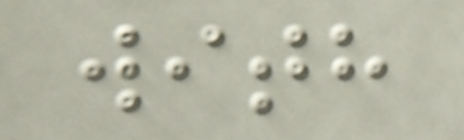with
